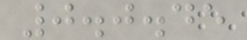0.0.45
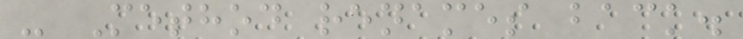- Method renames back.
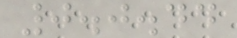0.0.44
